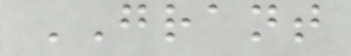GRANT
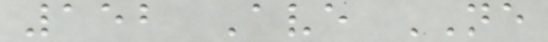152 Ave NE
